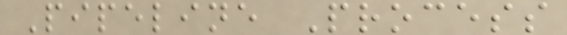Pipeline Process
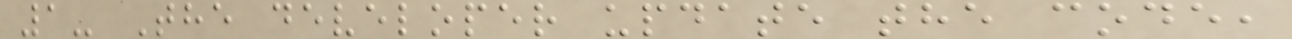1- The developer update the code,
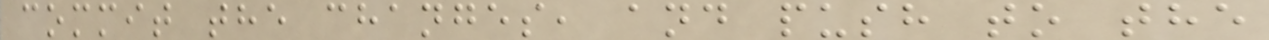commit the changes, and push to the
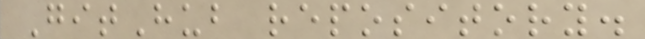GitHub repository.
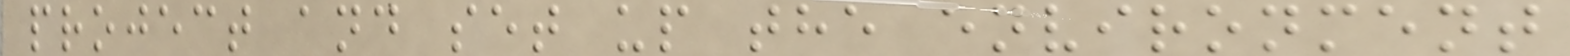project and set up the environment
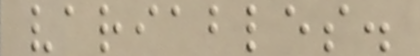variables.
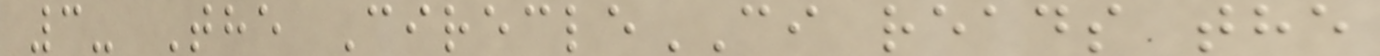3- The CirecleCI reads the
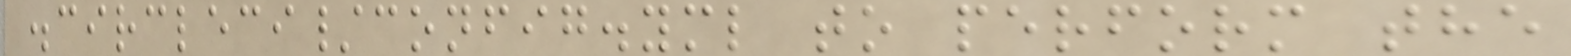.circleci/config.yml to perform the
